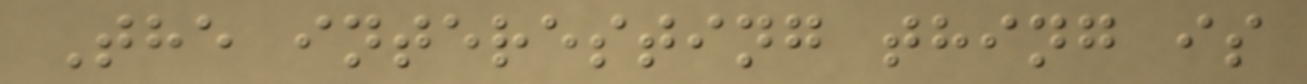The interesting thing is
